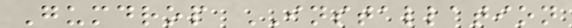Gumdrop INSTALLATION
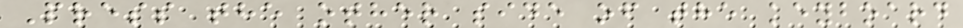Press the other side of the keyboard
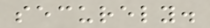securely.
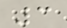3
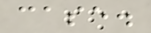case.
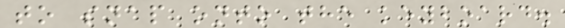to snap onto the keyboard.
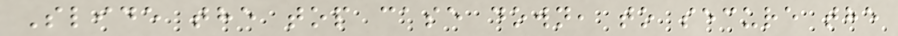Slide the top case down, to secure the
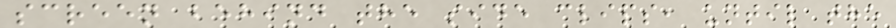screen behind the side clips, until the
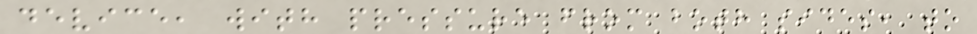device, with pressure from both sides, to
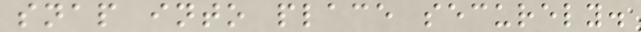snap into place securely.
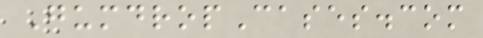GumdropCases.com
